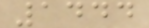1444
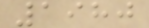1980
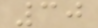30
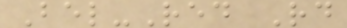Bel-Red Rd
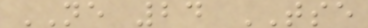NE 24 TSE
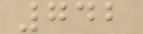742
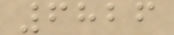6826
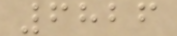6826
